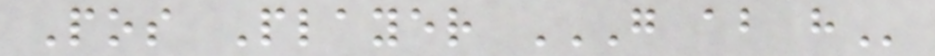Pos Player G AB H
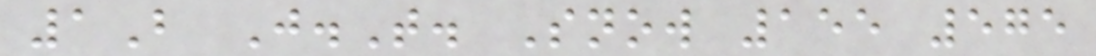1B J.T. Snow 155 575
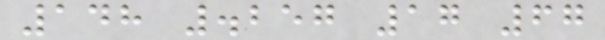148 .257 17 67
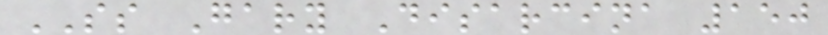SS Gary Disarcina 150
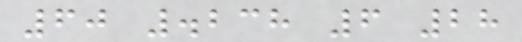60 .238 6 28
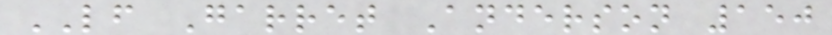LF Garret Anderson 150
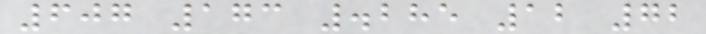607 173 .285 12 72
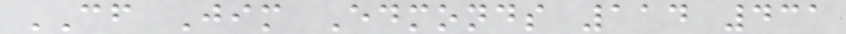CF Jim Edmonds 114 431
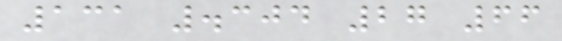131 .304 27 66
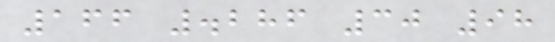166 .286 30 98
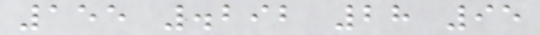155 .292 28 95
